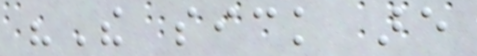"The sick are
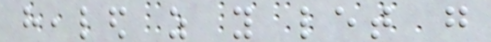healed as you let go
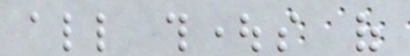all thoughts of
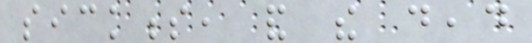sickness, and the dead
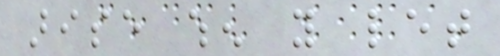arise when you let
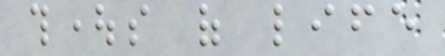thoughts of life
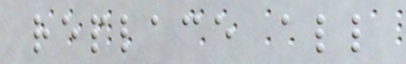replace all
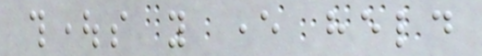thoughts you ever held
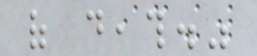of death."
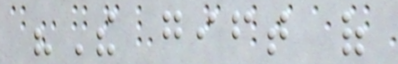"The gift of
